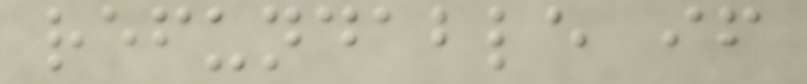refundable if
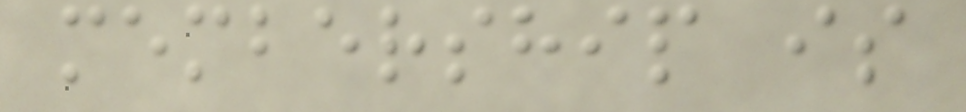membership is
